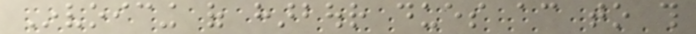Invoicing of harbour dues according to this
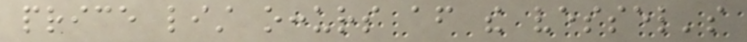price list occurs after the vessel's
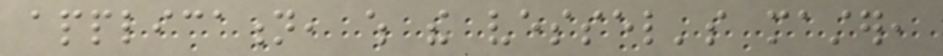application, which the vessel's master,
